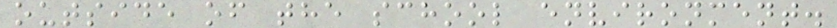outside of the school environment.
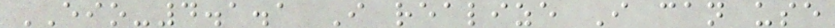EIO-4.1.1 I realize I can use
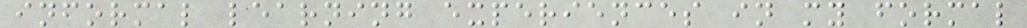informal learning experiences in my formal
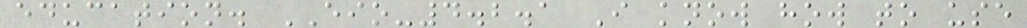education. EIO-4.2.1 I know how to use
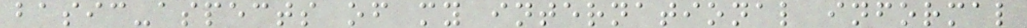basic-aspects of my international informal
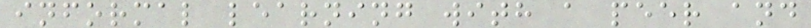informal learning with a peer and
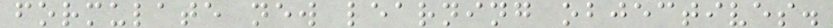formulate new learning objectives.
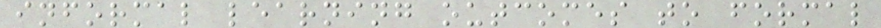informal learning outcomes to formal
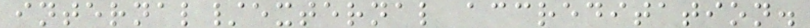internal/external accreditation.
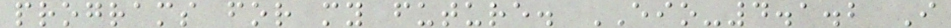programs for my future. EIO-4.1.2 I
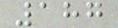187
